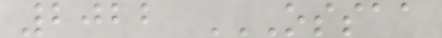2022 OSSAA
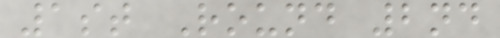1st Round 2nd
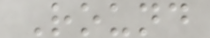Round
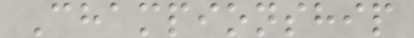Championship
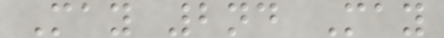May 2nd May
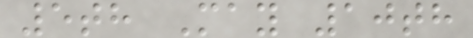5th May 10th
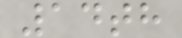14th
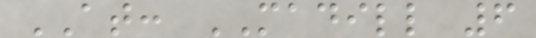AT: MADILL 6
